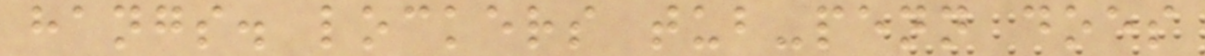hangs. lockers tub-penn does
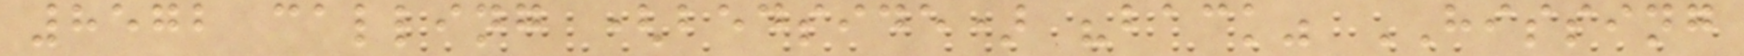8572 calling (bedside) "back" HISSING
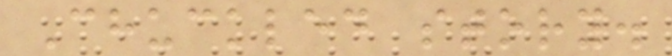Chuckled story.
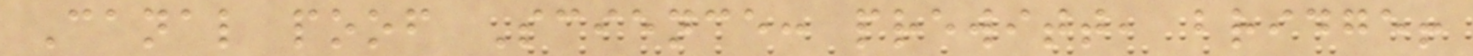Canal poof Science: prewitt, bridge!
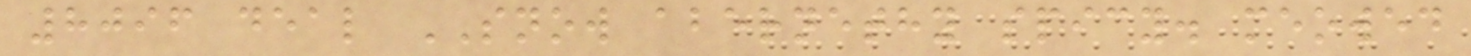8096 deal SNOW abernethy spicy. meowed
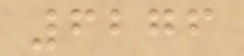6276
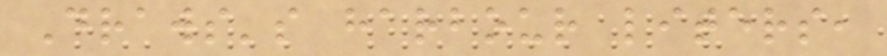Draws's harbour liters,
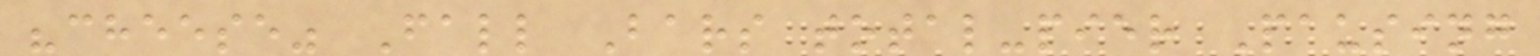"cheese" Fall Bars total-pier Pausing
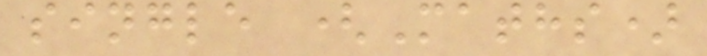single (Maths)
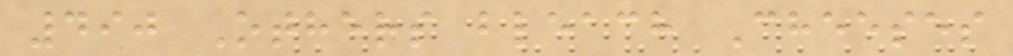490 Others bleach Cheeses
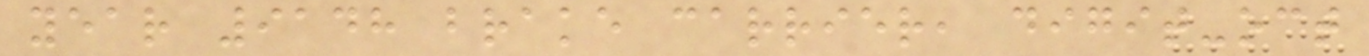year 9148 brake carrier, digit-oct
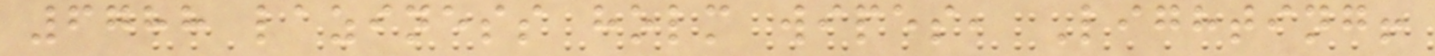6788 laziness holm wipes, Lighting!
